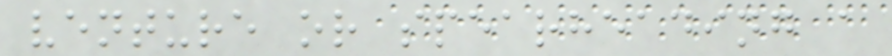venture or spearheading a
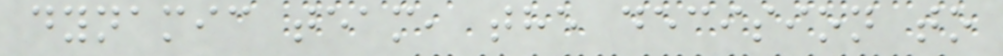dynamic team, the decision to
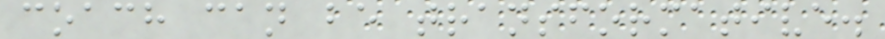coach can be transformative.
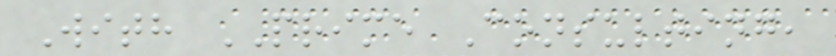With PRIME Consulting,
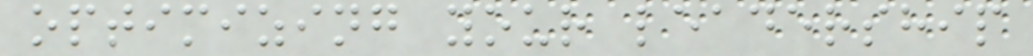optimizing your leadership
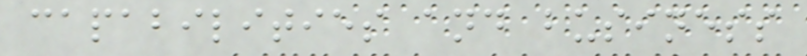capabilities and business
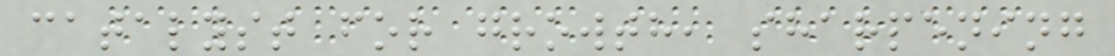catalyst for growth, sharpening
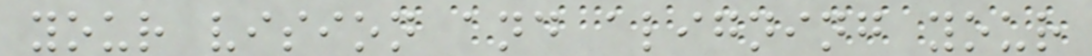your vision and aligning your
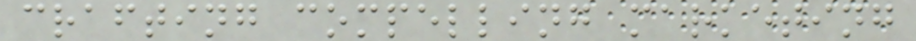crafting compelling marketing
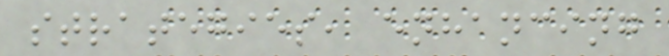strategies, enhancing
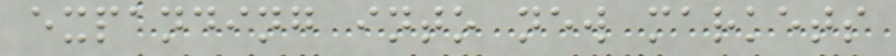expanding into new markets
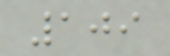109
